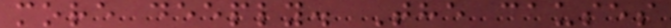more deeply. The causes
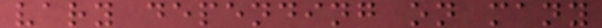vary depending on many
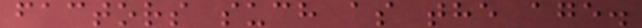factors such as the age.
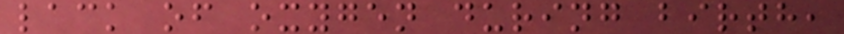lack of oxygen during birth,
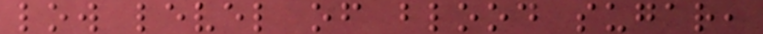low level of blood sugar,
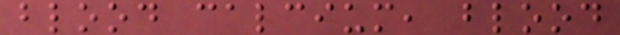blood calcium, blood
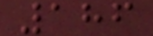186
